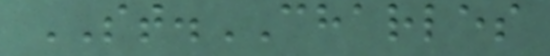ST.CHARLES
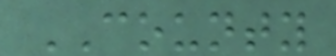COUNTY
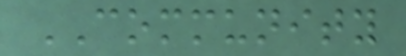COMMUNITY
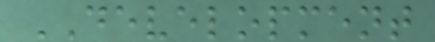DEVELOPMENT
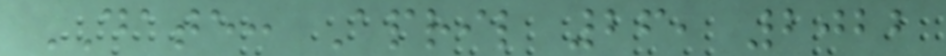DATE: April 26, 2022
